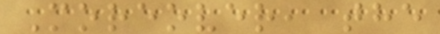Moreover, the
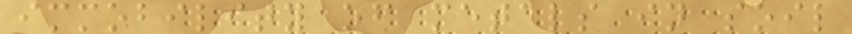immobility of metals in soil
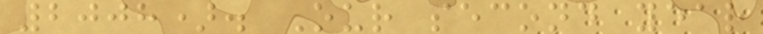2008). Our second year
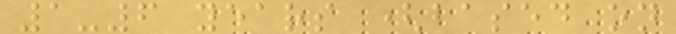1-6 years (based on
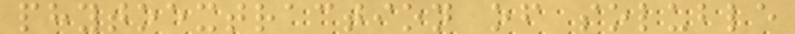phytoextraction of soluble
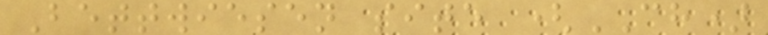Bettwiesen site (CH)
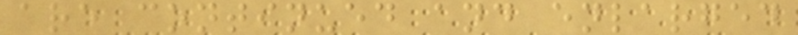are continued and enlarged
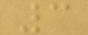3
